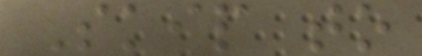Skip to
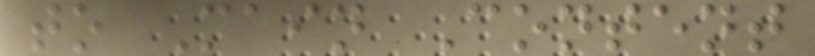to Main Content
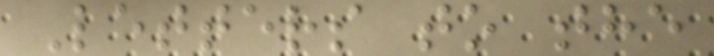Letters to the
